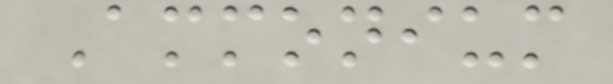Ammonium
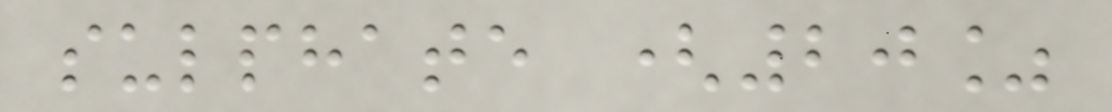sulphate (20%
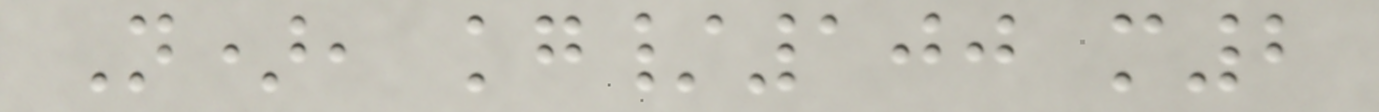N), kg/100 m2
